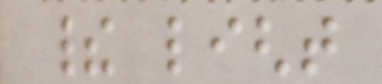their light
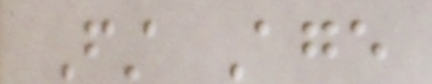First Age
